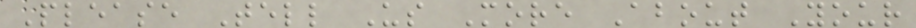Please Tell Us More About Your
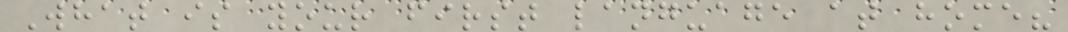What is your first language at home?
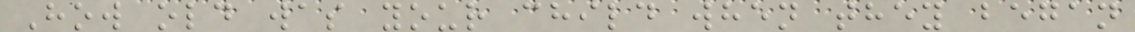How old was your child when they began
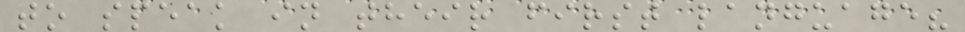to speak in their first language?
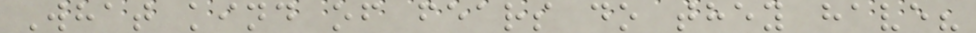What kind of fears do they have?
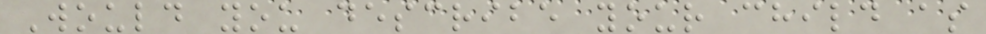Would you describe your child as
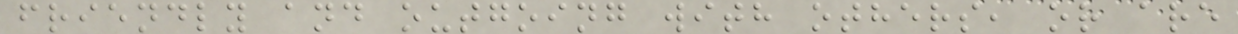friendly and outgoing with others, or are
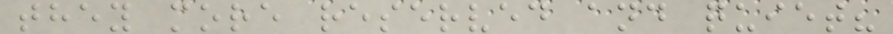they more reserved and quiet?
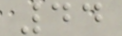44
